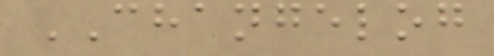CHANGELOG
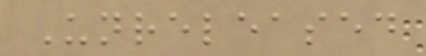Unreleased
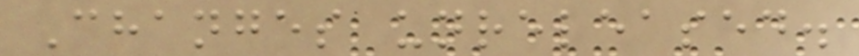Changes unreleased.
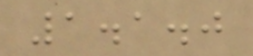1.1.0
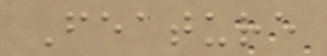Feature
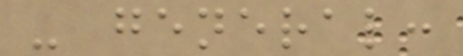- general:
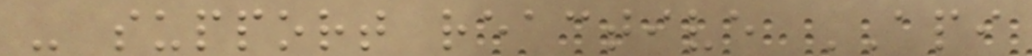- support reactive API
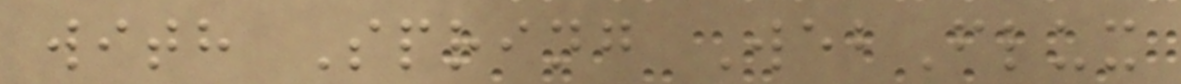with Spring WebFlux
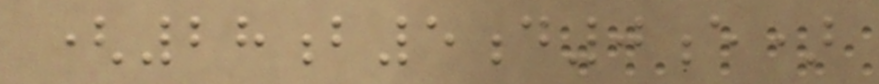(28b5d0e)
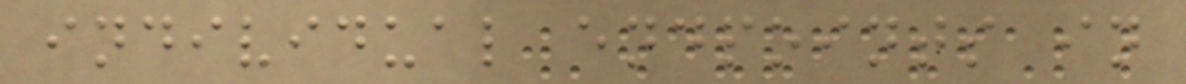individual endpoints in
